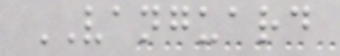VANGUARD
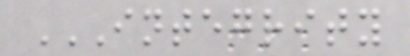INTEGRITY
